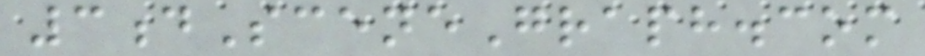3dSceneGraph.com
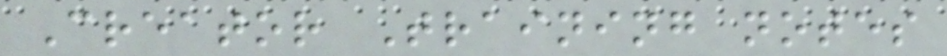Creator Training notes
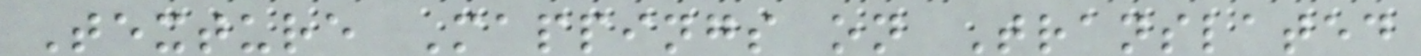Texture Mappings on Translated
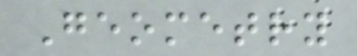Geometry
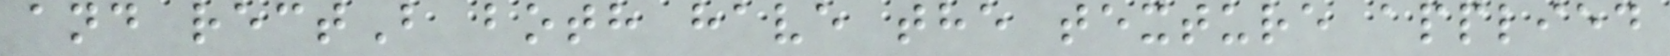and rectB both have the texture applied
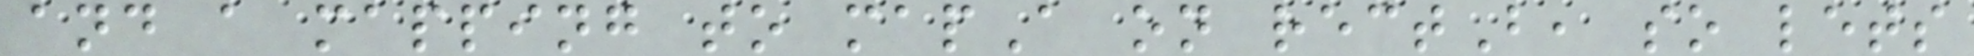and a mapping to mapA on rectB, so lets
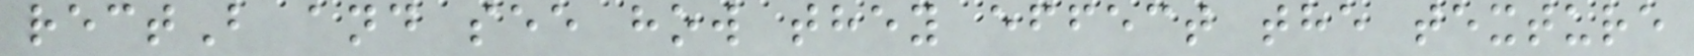rectB and see how they effect the texture
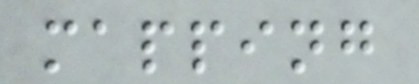mapping
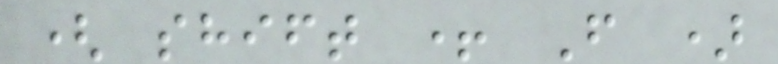( shift + F )
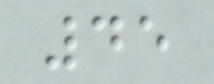45
